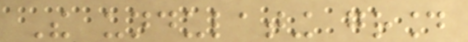The undulating ground
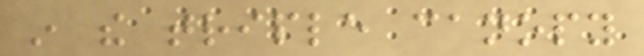in the triple canopy
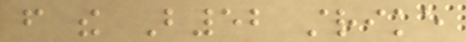from the B52 strike
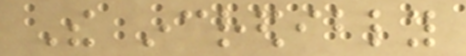The incredibly
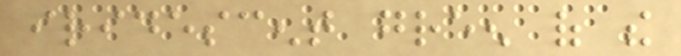iridescent green of the
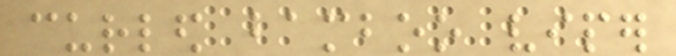curled bamboo viper
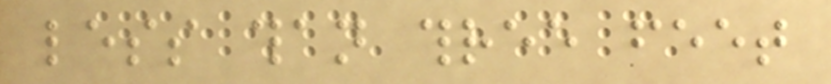less than three feet
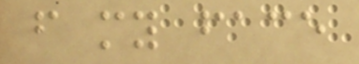from my face
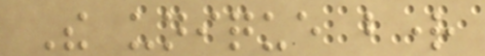The unique bright
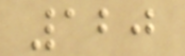120
